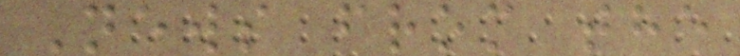News from the
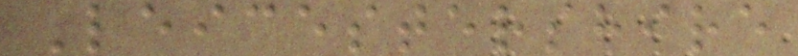Leicestershire
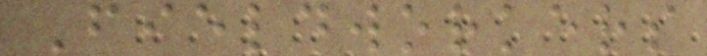Fieldworkers
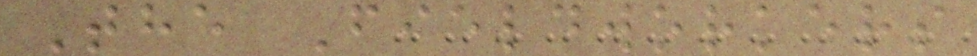The Fieldworkers
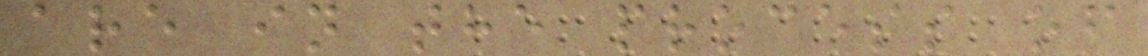are in the process of
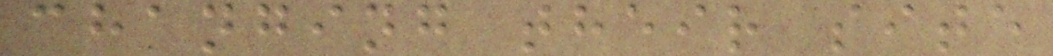changing their site
